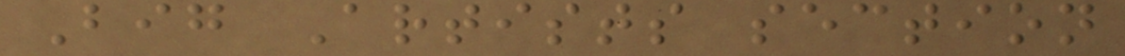Big Artists section
